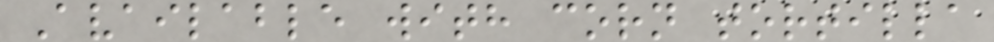Available with corn tortilla
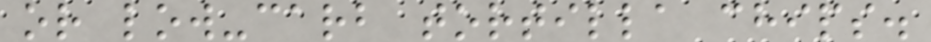or low-carb tortilla chips.
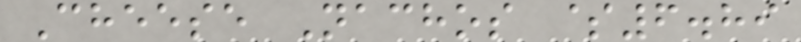Cheese Nachos $6.89
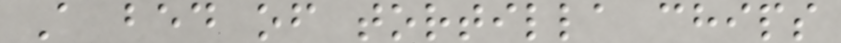A bed of tortilla chips
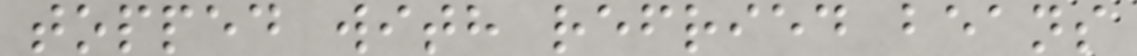topped with refried beans
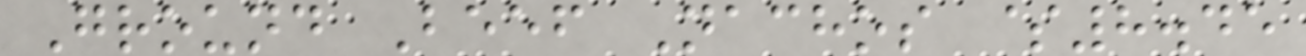Ground Beef Nachos $8.45
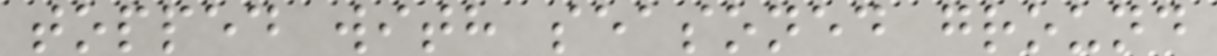topped with seasoned ground
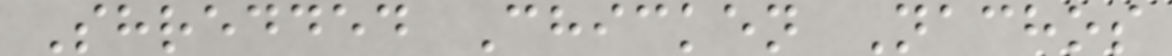Shredded Chicken Nachos
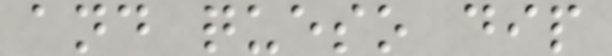and queso dip
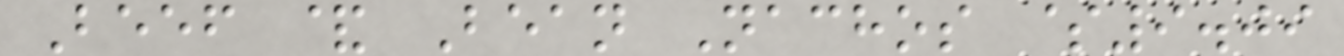Beef & Bean Nachos $9.09
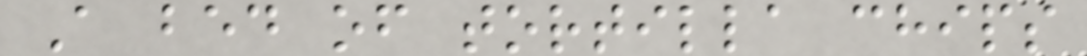A bed of tortilla chips
